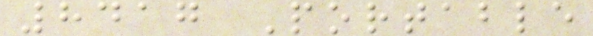8417 Portable
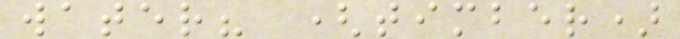water? (timber)
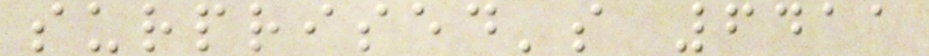surprised's 6411
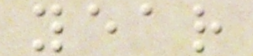year
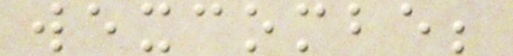wexcombe;
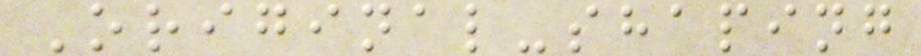Original-shaping
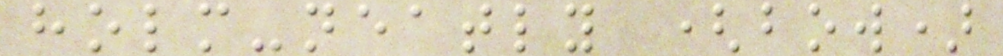holm-neatly (bow)
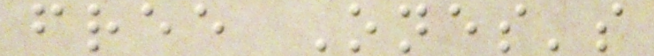free Ones's
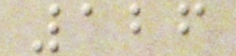126
